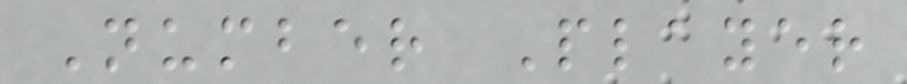Number Player
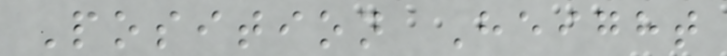Position Height
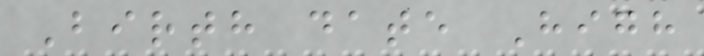Birth date High
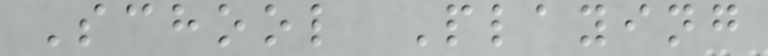School Playing
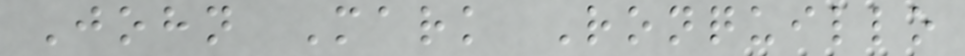John Mark Ronquillo
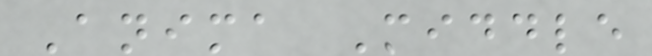Anima Middle
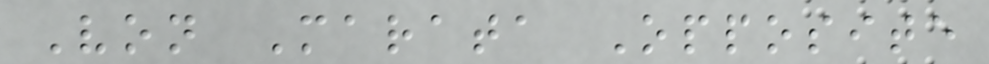Von Marata Opposite
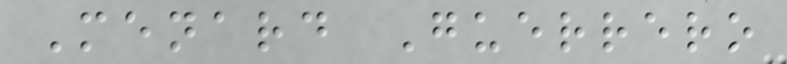Menard Guerrero
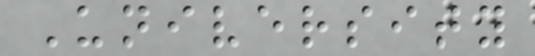University
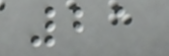21
